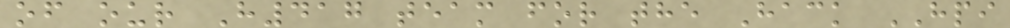of our H417 team for the Hack HPI
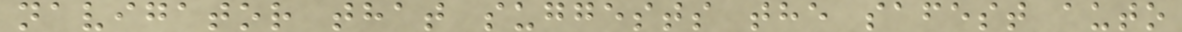navigator that suggests the safest auto
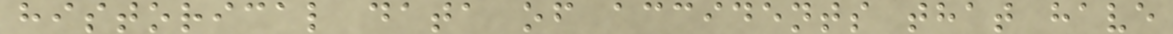historical data of accidents that have
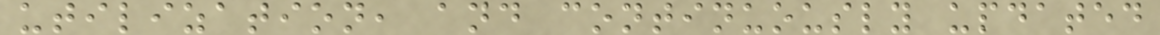utilization, and continuously updated
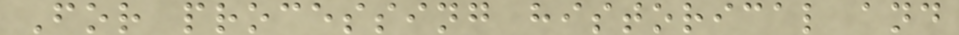For processing historical and
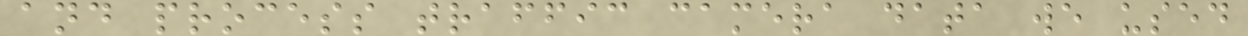and process traffic camera data we used
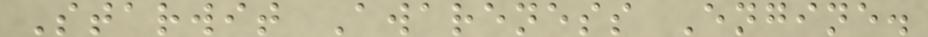Starwit Awareness Engine.
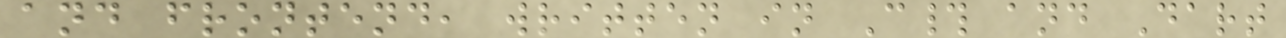and frontend, written in C# and Dart
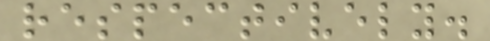respectively.
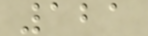121
